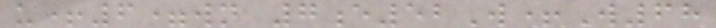u+6=wn 7e52W+W68
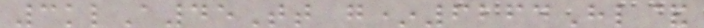3klA45Tt g*6264Hl&
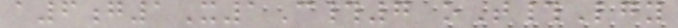a6g1X1C#7 oT#Lgy
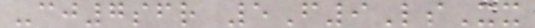-cj7sfr 5F9LsXx
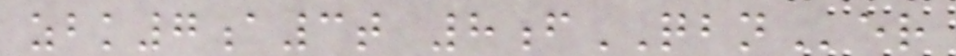zbk7a3t 8fQBNer
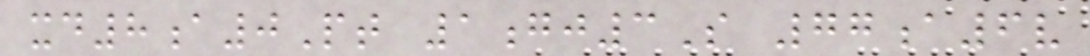xd8a0Pt 1gj3S 77a6v
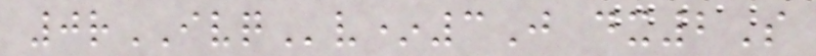0rIVQv*3J dx2S
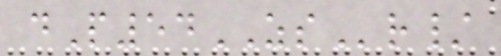dP54ZSr/
